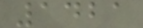1421
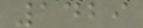1429
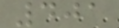401
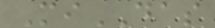MiDAS
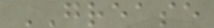GREASE
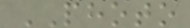PHOTO
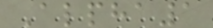Alpha1
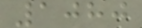1080
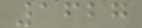1627
